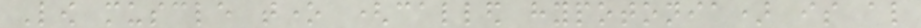Low muscle tone (called hypotonia) is also
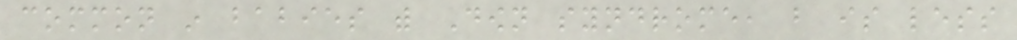common in babies with Down syndrome, but is less
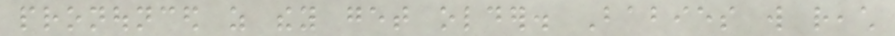pronounced as they get older. Babies will reach
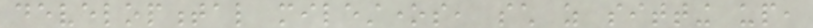developmental milestones, such as sitting up,
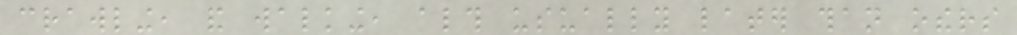crawling, and walking, although usually later than others
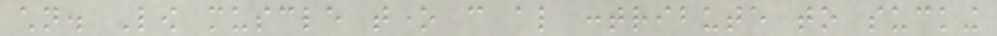children. Low muscle tone can also contribute to sucking
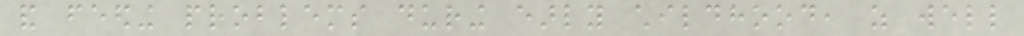and feeding problems during early childhood, as well
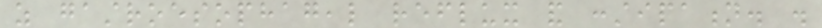as gastroesophageal reflux and constipation. .
